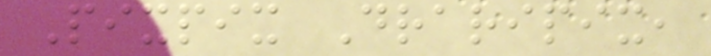Pixpix Draripix,
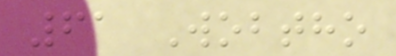61 Wobtho
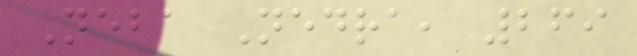Neba Nedra, 269
